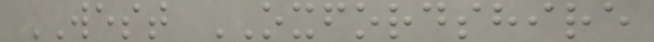WEST OXFORDSHIRE
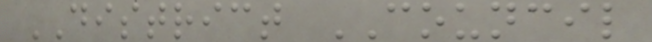DISTRICT COUNCIL
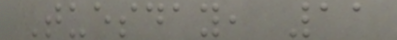Tuesday, 11
